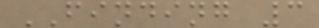FINDING 3
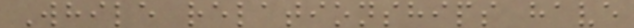While relationships have
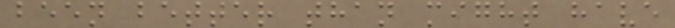been better than might have
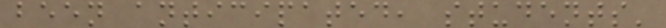been anticipated, students'
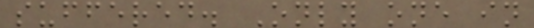suffered. Only one in
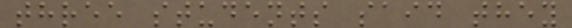three students said they
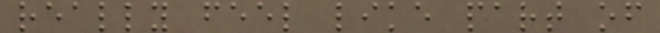really feel like part of
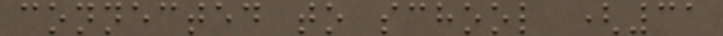connected to school (31
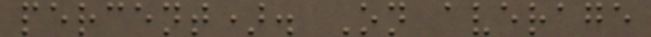percent). On average
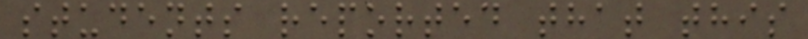students reported that this
